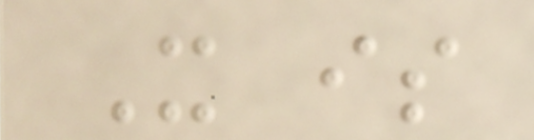It is
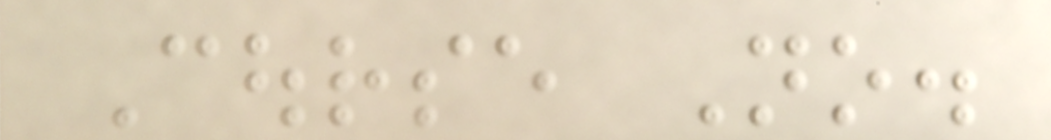Course No.
